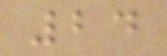24
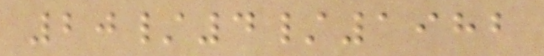20/4/1982
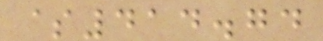$414.74
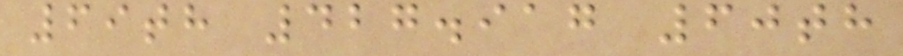69th 427.917 60th
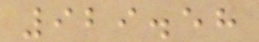929.58
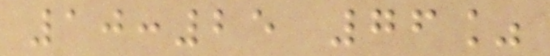10:25 76%
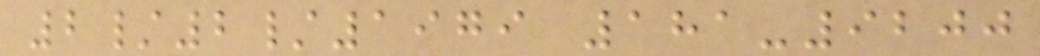2/2/1979 181-9200
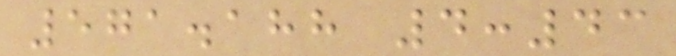571.188 4:43
